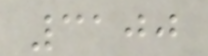3100
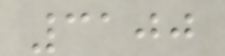3100
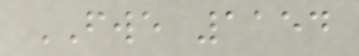FWE 1154
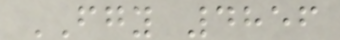FGY 4856
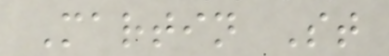Martin St
